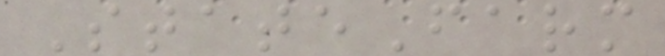StateFarm
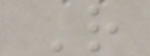R
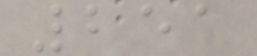251
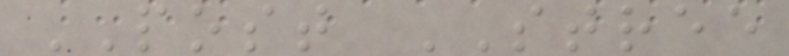POST STREE
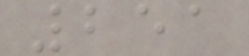251
